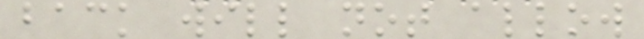back will not allow
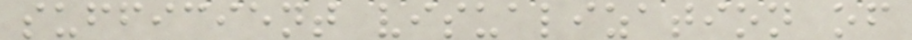sufficient visualization of
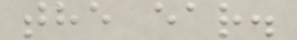the ear.
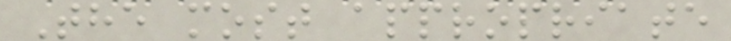The most appropriate
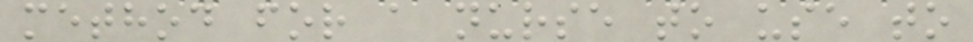method for a nurse to use to
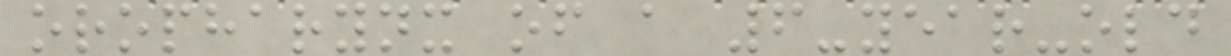oropharynx of a 6-year-old
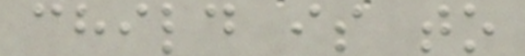child is to
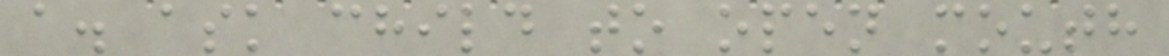a. ask child to open mouth
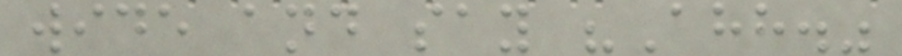wide and say "Ahh."
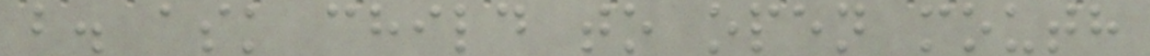b. ask child to open mouth
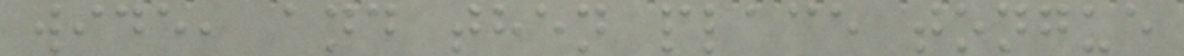wide, and then place tongue
